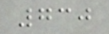730
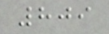809
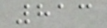813
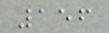156
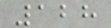128
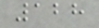128
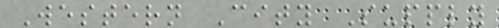Western City Supply
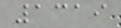1319
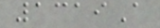1319A
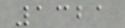1321
